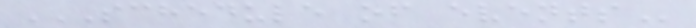SCHEDULE OF EVENTS
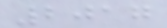2017
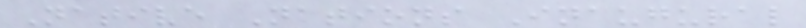Native Nations Inaugural
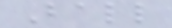Ball
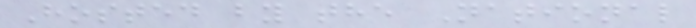Hosted by the National
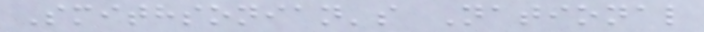Smithsonian's National
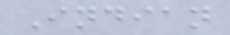Indian
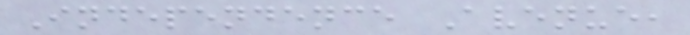Independence Avenue,
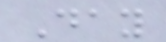Day
